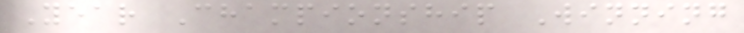Year Championship Winning
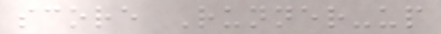score Runner-up
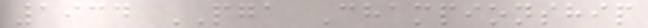1934 PGA Championship
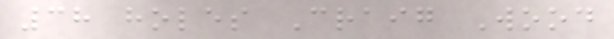38 holes Craig Wood
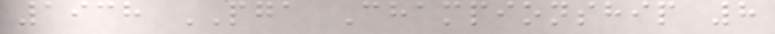1938 PGA Championship 8
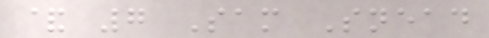& 7 Sam Snead
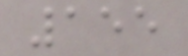155
